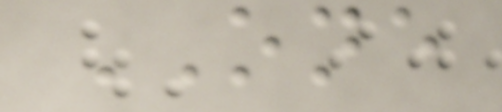ONE
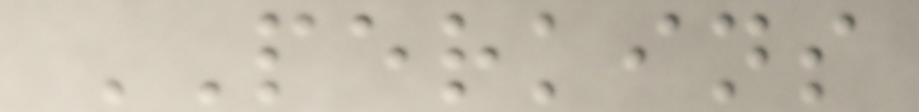PERKINS
